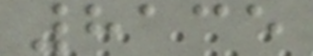8135
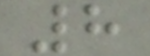8
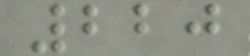220
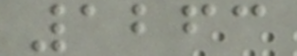1263
